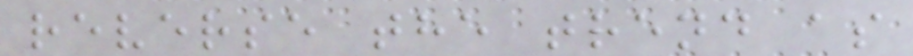reverse the trend as
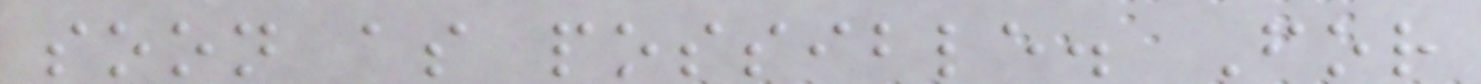soon as possible. For
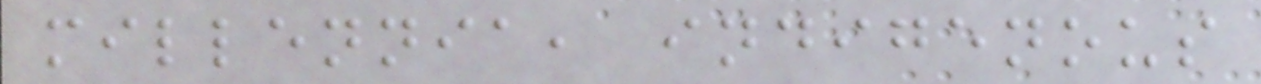millennia, indigenous
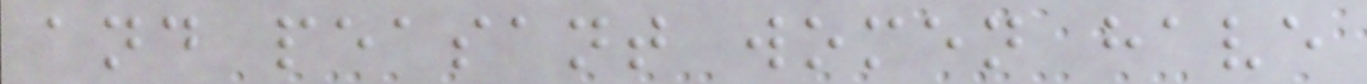and peasant women have
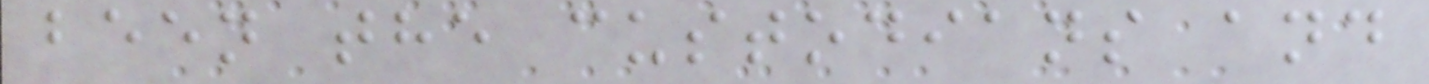been the custodians and
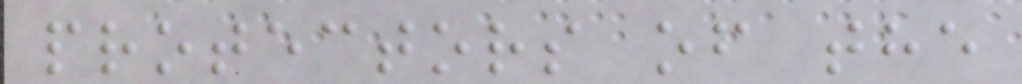protectors of the
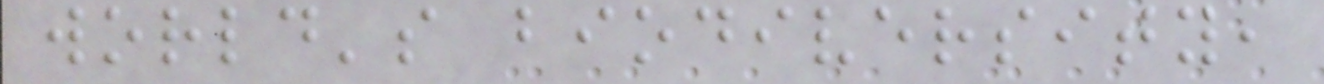world's biodiversity,
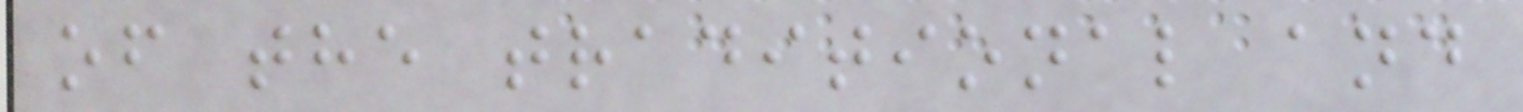of the traditional and
